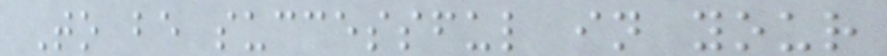To be successful in your
